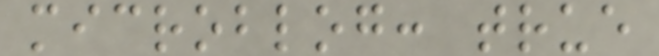microblog: true
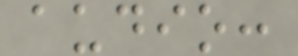audio:
